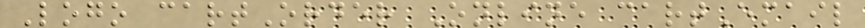Logo cartOrder Online cartEmail
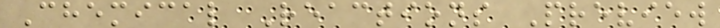Chemical Reactions Preview
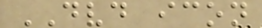DVD icon
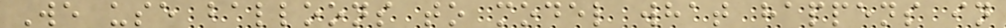We use balloons to model what happens in
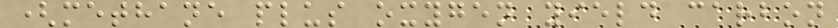(methane plus oxygen yield carbon
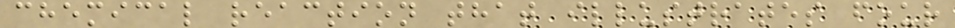chemical reaction that illustrates four
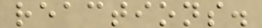reactions.
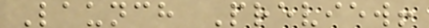Launch Preview!
